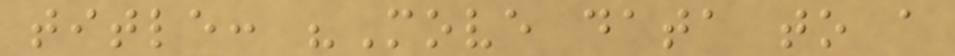title: "Move data to a
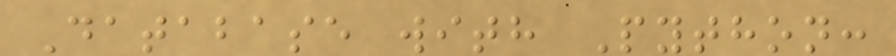Database with Python:
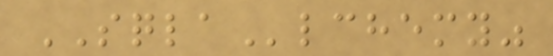SQLAlchemy"
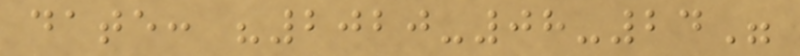date: "2020-08-24"
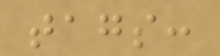tags:
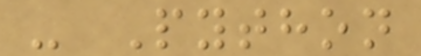- Python
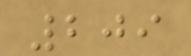209
